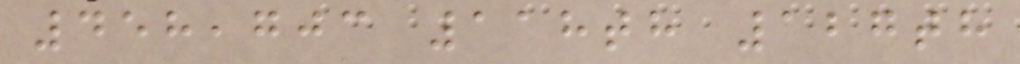458,703 118th 127th
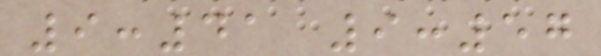9:41 9:57
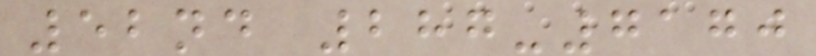52nd 287-7170
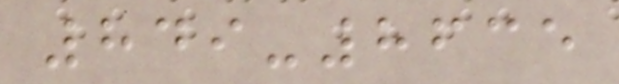849-8635
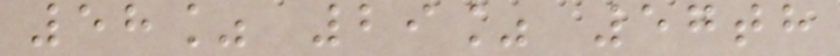58% 29% 57th
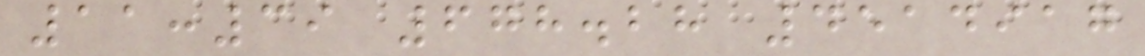11:39 678.28 4514917
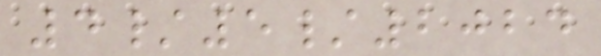4/5/2024
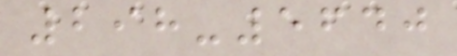298-5640
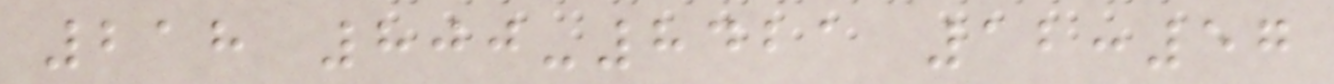218 800-8421 12:57
